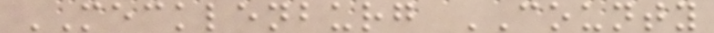MECKLENBURG COUNTY
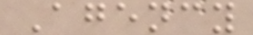Agency
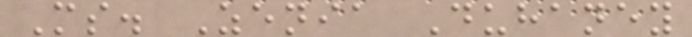Ms. Zenia Duhaney
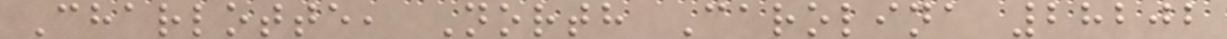Charlotte, North Carolina 28202
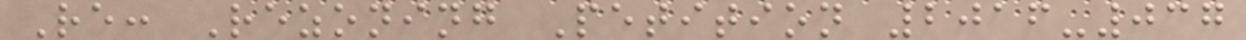Re: Rezoning Petition 2016-037
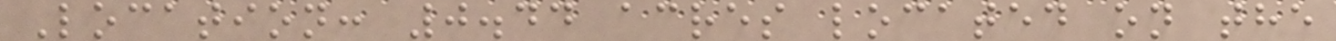Location: 0.44 acres located on the
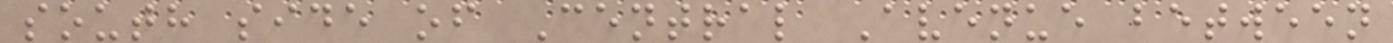south side of Central Avenue between
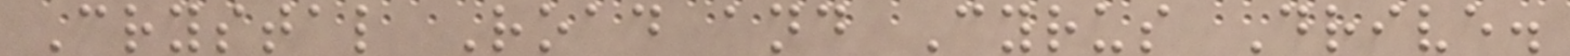Crystal Road and Cyrus Drive.
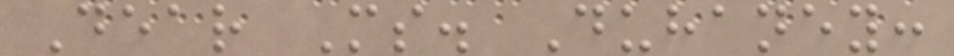Dear Ms. Duhaney:
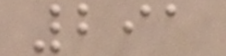291
